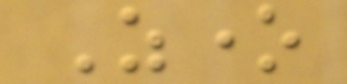Zone
